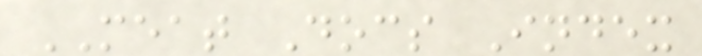MEAT Docs Index
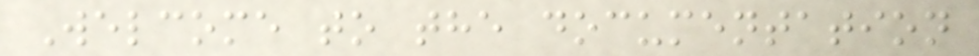Welcome to the documentation
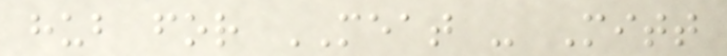hub for MEAT - Mitt
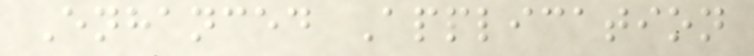Enhanced Application
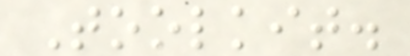Toolkit.
